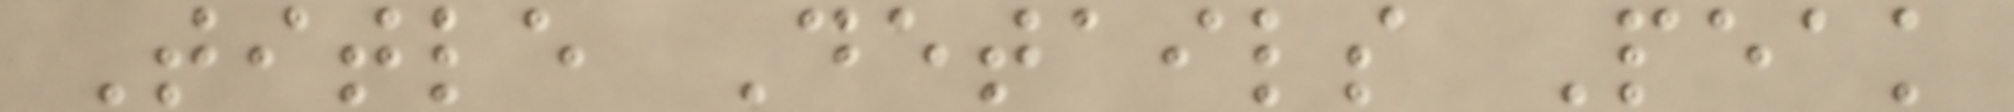Title Details Peak
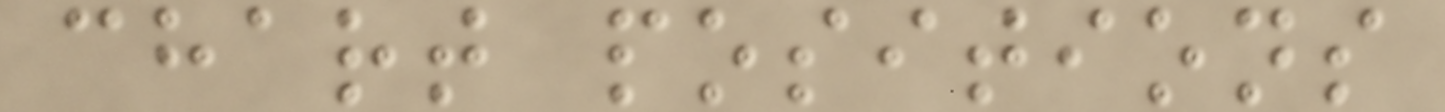chart positions
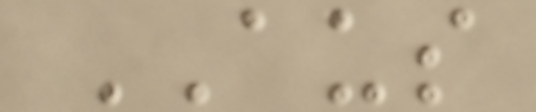AUS
